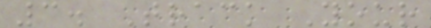3. Track Your
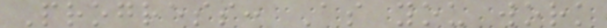Progress: As you work
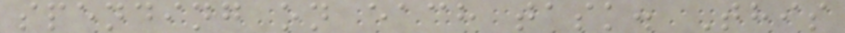spending on each task. This
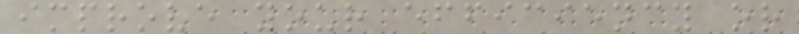improve your efficiency or
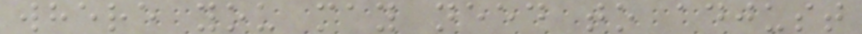where you may need to adjust
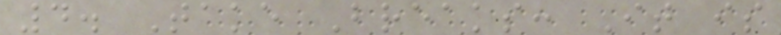4. Take Breaks: It is
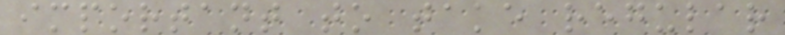important to take regular
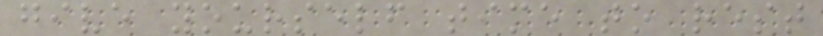give yourself time to rest
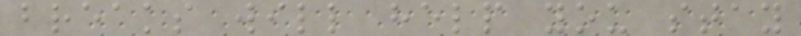breaks will help you stay
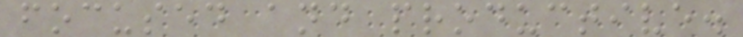focused and productive.
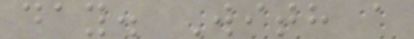day. With a
